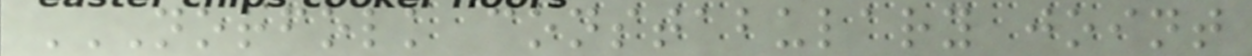NORFOLK CONSTABULARY JOINT
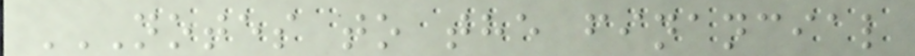NOTES TO THE FINANCIAL
